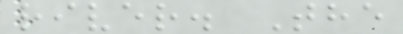river. The
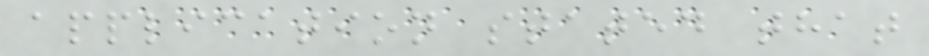application stated that
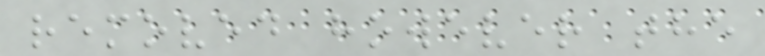removed however the
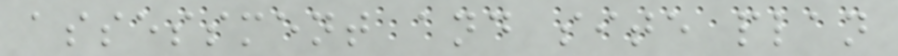assessment and site plan
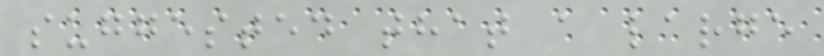suggested that a large
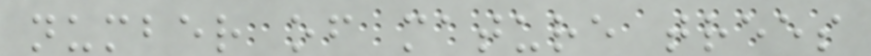number of mature trees
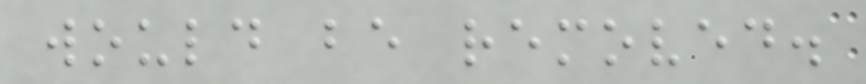would be removed.
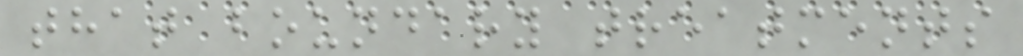that boundary treatments
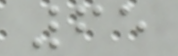65
